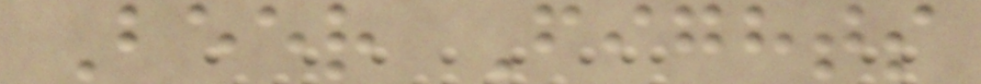Beer Fights
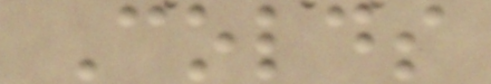Colds
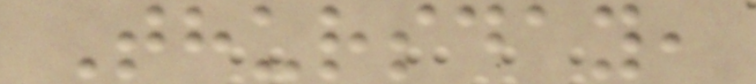Thursday,
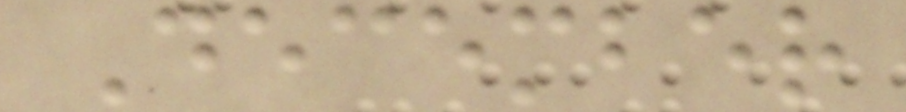December
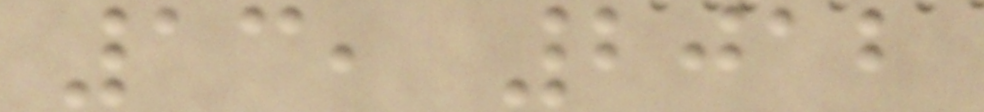13, 2012
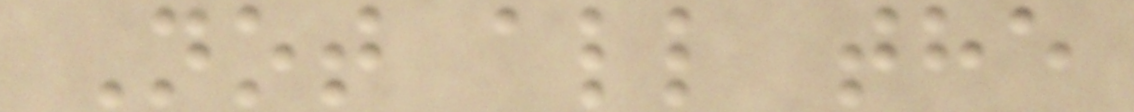Not all the
